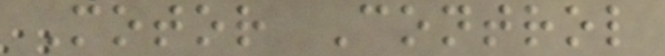Motor Control
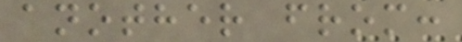another from:
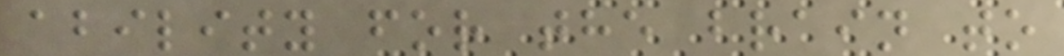ability for the brain to
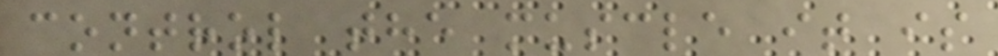control the muscle it is
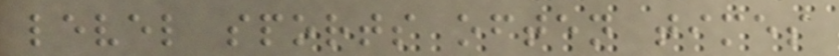level sports often times
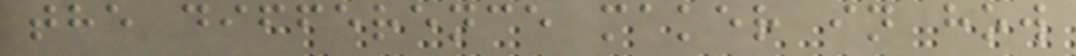the difference maker in how
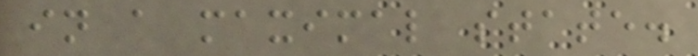in a maximal state.
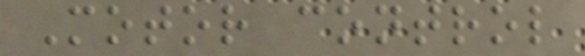Motor control
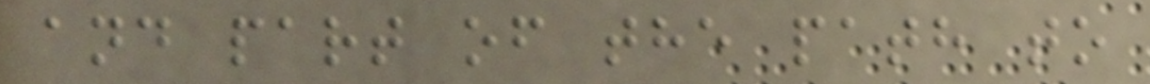and part of the path to
